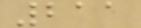211
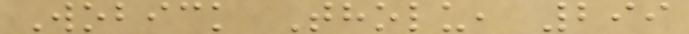Wobick Tholu, 299
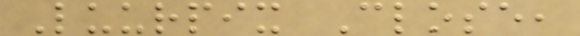Luurpix Close,
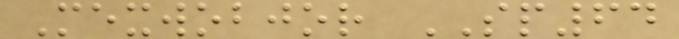Mexwobjor SP64
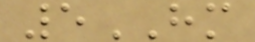5HM
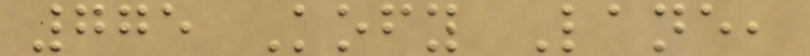775 Kofy Lane,
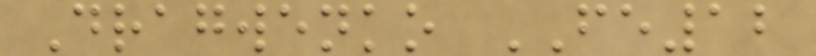Dragwenko FE12
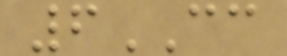6CC
